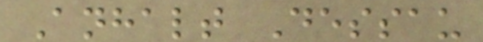Anhalt Dessau
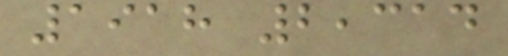1918 2,314
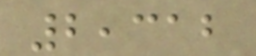2,312
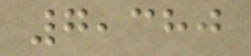7,380
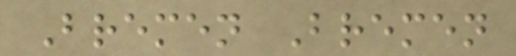Bremen Bremen
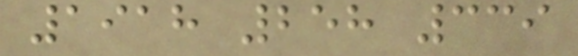1918 258 339
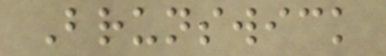Brunswick
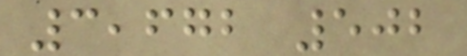3,672 502
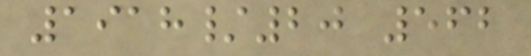1918/20 562
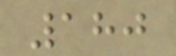180
